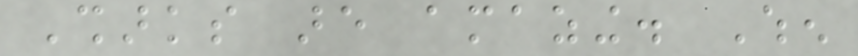Sharks are amazing. When
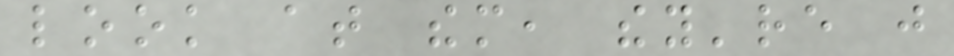look at them, they're just
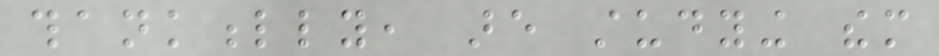thankfully, are studying them
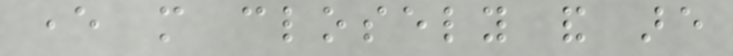ever more closely and are
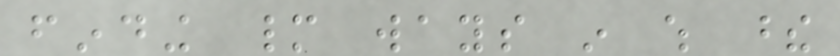finding many ways in which these
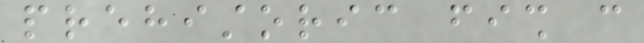prehistoric fish can
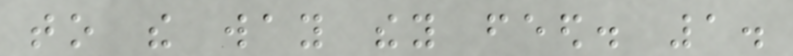to the way they feed. 1.
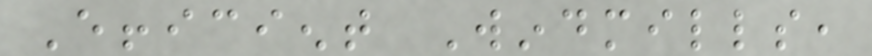Efficient Windmills,
